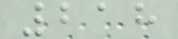218
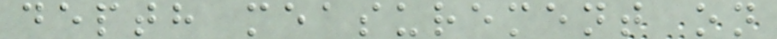depth measurement on
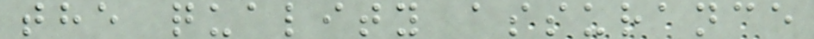the quality assurance
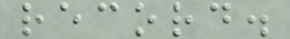record.
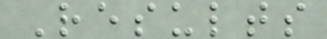Results
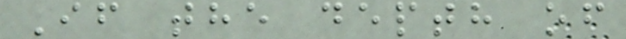If the depth of
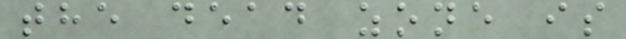the dead zone is
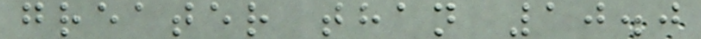greater than 10.0
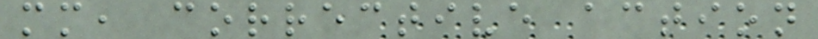mm, corrective action
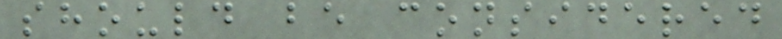should be considered
